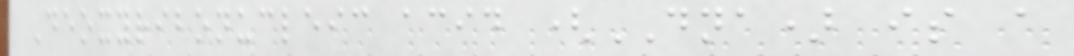Deoxyribonucleic acid (DNA) is a
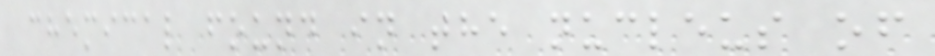chemical found in the nucleus of
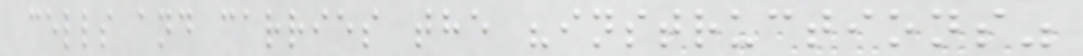cells and carries the "instructions"
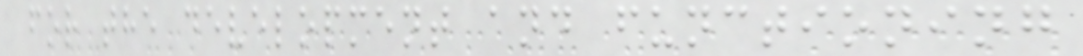for the development and functioning
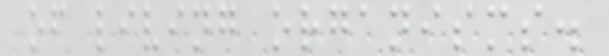of living organisms.
